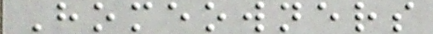Homeowners
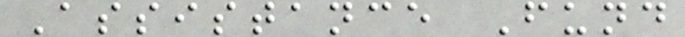Assistance Fund
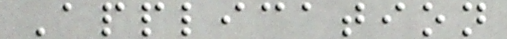Application
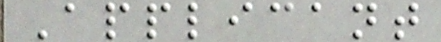Applicant
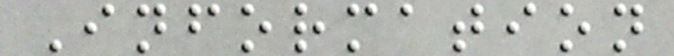Information
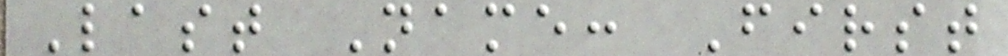Last Name: First
